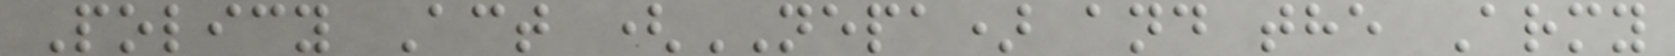Policy Act (NEPA) and the Army
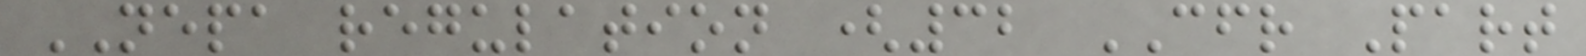NEPA regulation (32 CFR Part
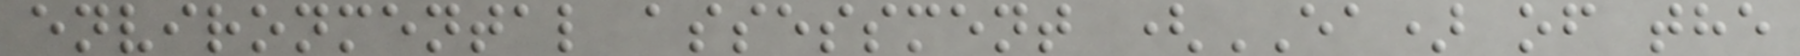environmental assessment (EA) of the
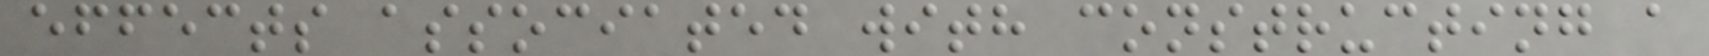effects associated with constructing a
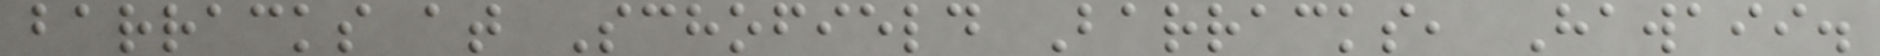barracks at Schofield Barracks, Hawaii.
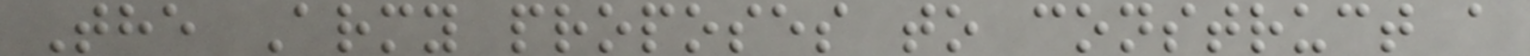The Army proposes to construct a
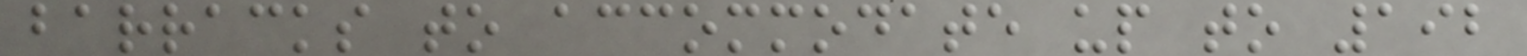barracks to accommodate up to 192
